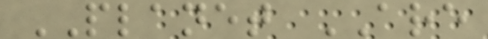PLANET ARE
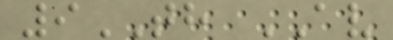9TH AV
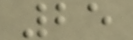25
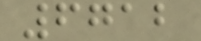6712
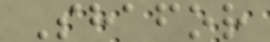Shafor
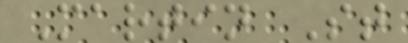Martin St
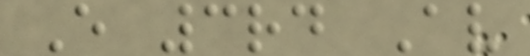E 3rd Av
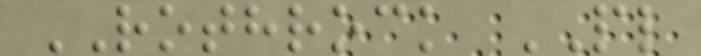ROTHROCK PL
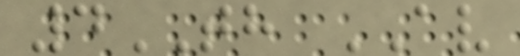4TH AV
